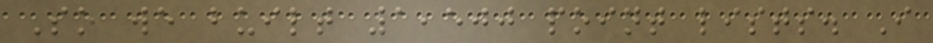So we built 1,500 point lists. I
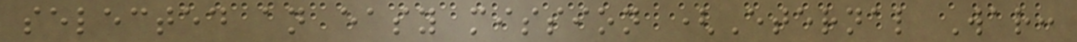selected an easy mission (Eternal War:
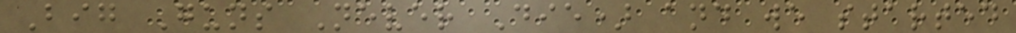Big Guns Never Die) and we started
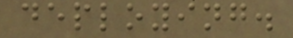deploying.
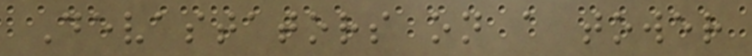Devastators on a tower
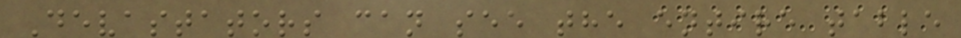Devastators can see the entire table
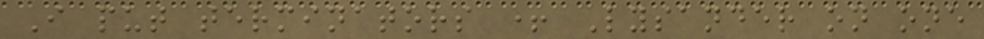I put terminators + Lysander on one
